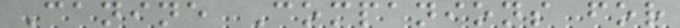Canine Companions for
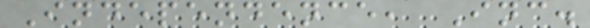Independence, Inc.
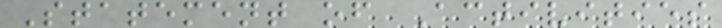Statement of Activities
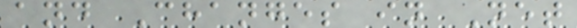and Changes in Net
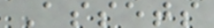Assets
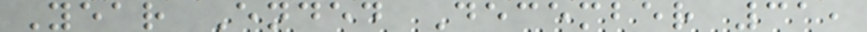Year Ended December 31,
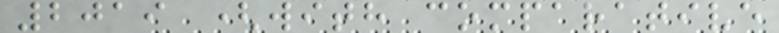2019 (with comparative
